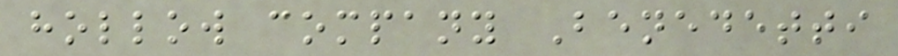hollow company Benedetti
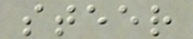steer
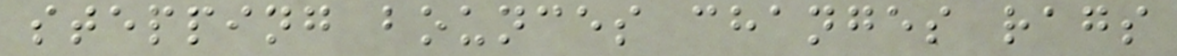stepping bounces changes rags
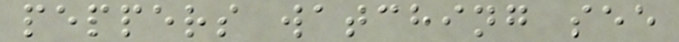peppers watching see
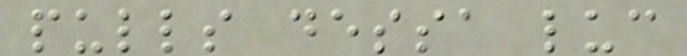pulls dessa luc
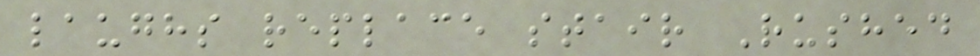laughs replace stair Rushed
